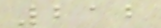212
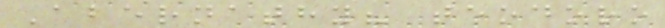Abernathy? teodoro
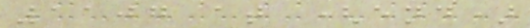1107 at (end)
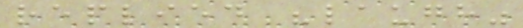replied "laugh"
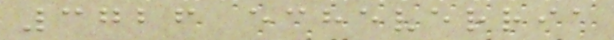3726 echeverria
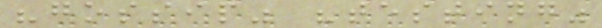"gossip" "testing"
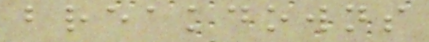breakdowns
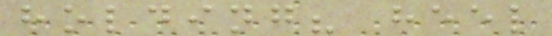holding? heel
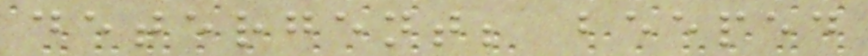detergent; beeped
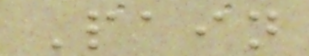Pain
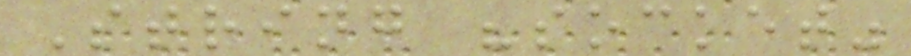String "socket"
